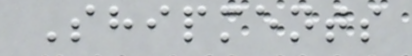Shipments
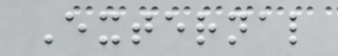External
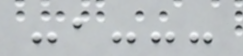-,---
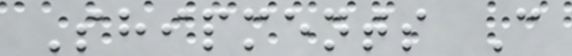Shipments C
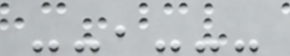--,---
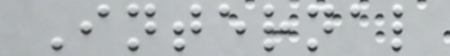Internal
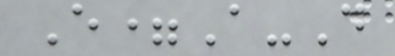E=A-D
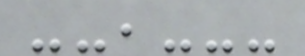--,---
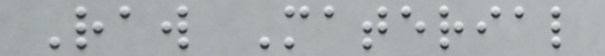Raw Material
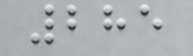285
